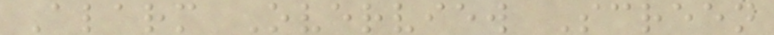Alarm Overview Screen
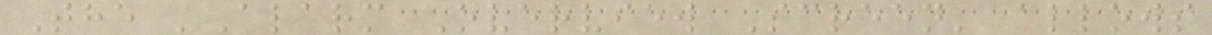The 'Alarm Overview Screen' allows
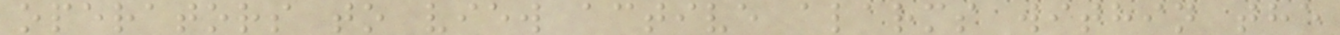operators to view active alarms within the
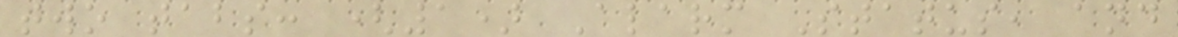two tabs: (1) Alarm Status, and
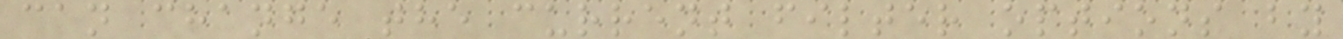can change the current filter options by
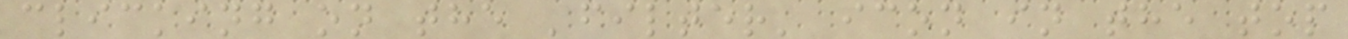clicking on the 'filter' icon in the top
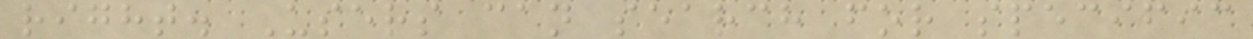right. Users can search for specific
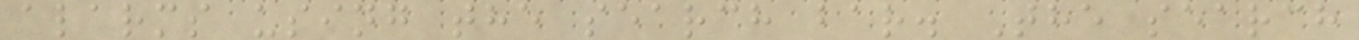alarms using the search bar. The search
